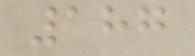187
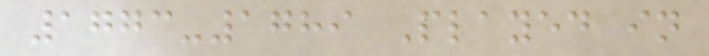1773-1789 Played in
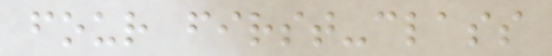four first-class
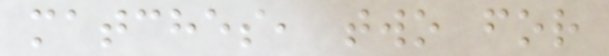matches, two for
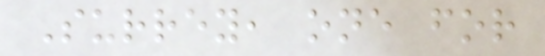Surrey, one for
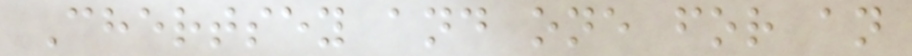Chertsey and one for an
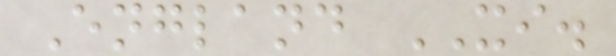England XI.
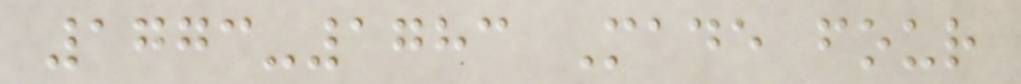1773-1783 Made four
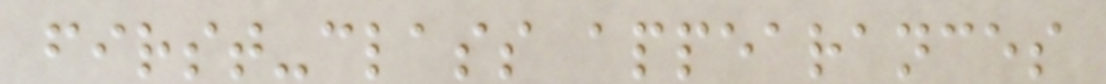first-class appearances
